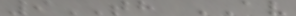9TH AV
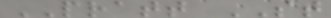PRATT ST
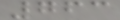763
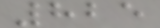825
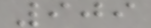909
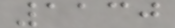1130
